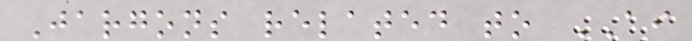Jargons related to AI
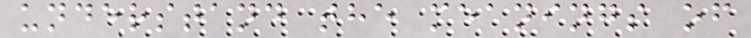understand the meanings of
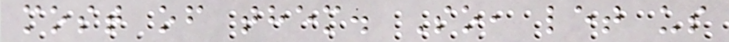most of them. So, let us
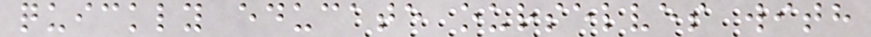quickly educate ourselves with
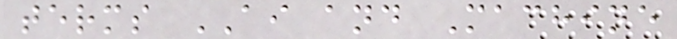terms AI and Machine
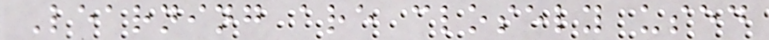Learning are closely used
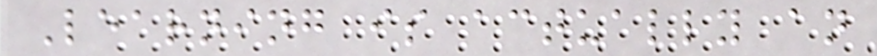Learning is actually an
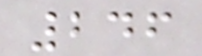246
